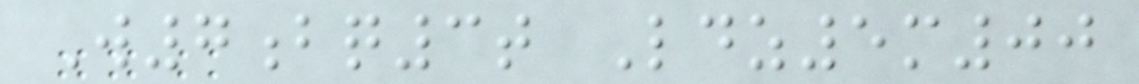W7bq3t Ldz5m00
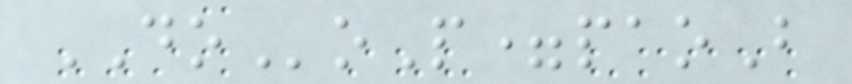DOoP=paoB
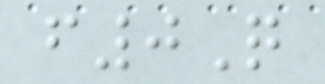f0Q
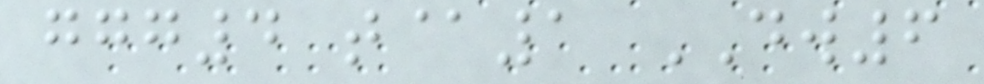ggg4 t@1 DW6
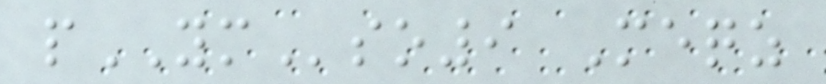pYMso9 Meqz
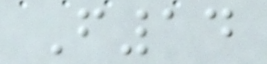F14
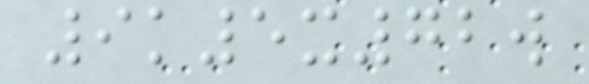9k5x72w
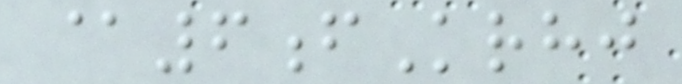@6fKrhj
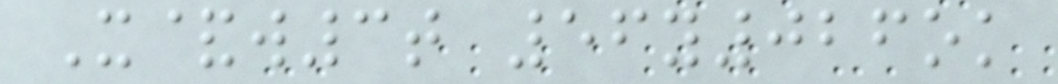X&w3t 56y026ok
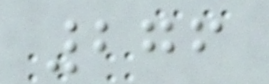276
